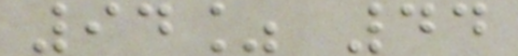94% 44
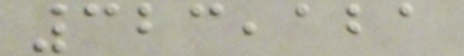323,121
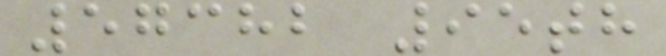57382 95th
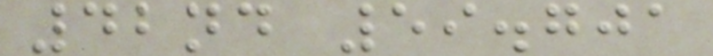42nd 59.701
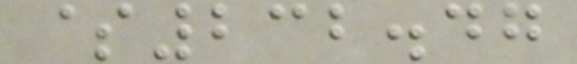$232.47
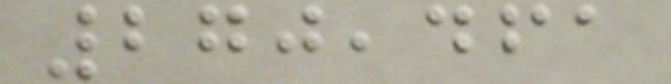270,461
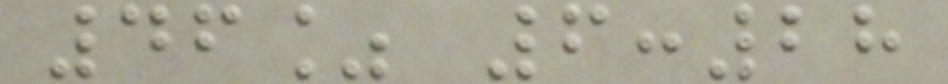46% 6:28
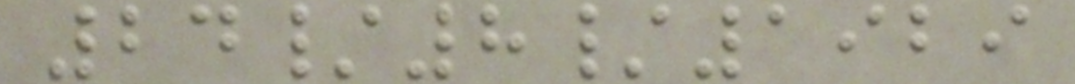24/8/1929
